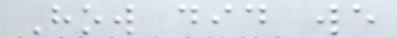How did we
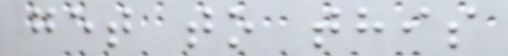get to this
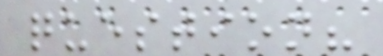question?
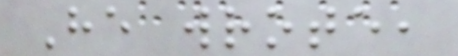He wrote,
